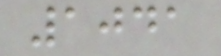1041
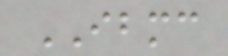IBMC
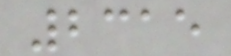2315
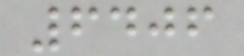6406
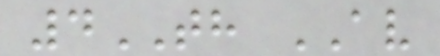4TH AV
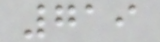719
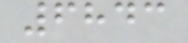6843
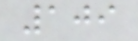109
